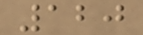120
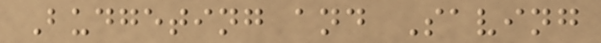Budgeting and Saving
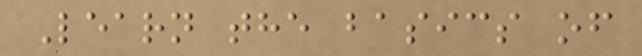Learn the basics of
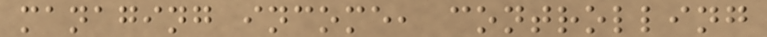managing income, controlling
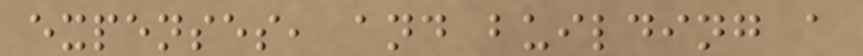expenses, and building a
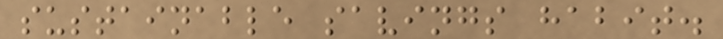sustainable savings habit.
